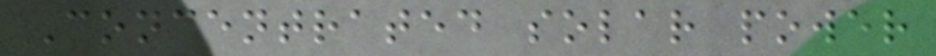Concentrated solar power
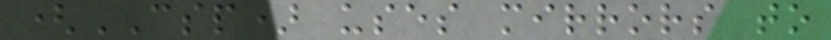(CSP) uses mirrors to
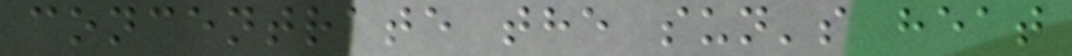concentrate the sun's heat
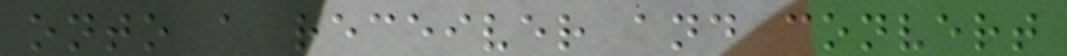onto a receiver and convert
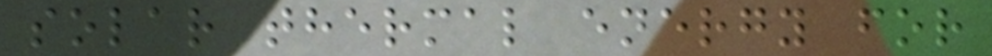solar thermal energy for
